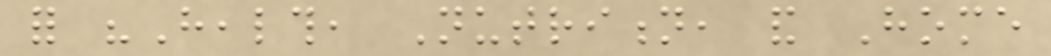for "Health, Nutrition, and Home
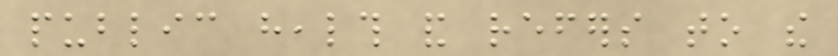public health and refers to the
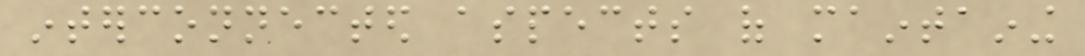interconnected aspects of maintaining
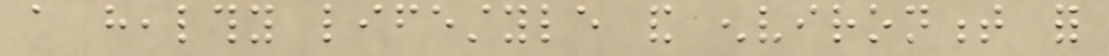a healthy lifestyle and environment for
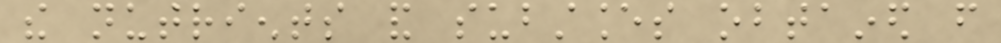the nutrients and substances obtained from
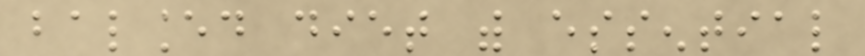balanced diet with essential
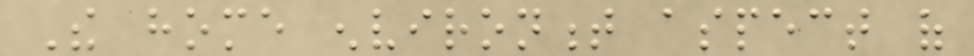The home environment aspect of
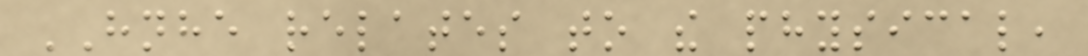HNHE relates to the physical,
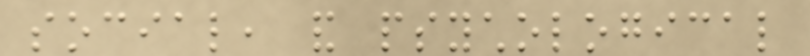social, and psychological
